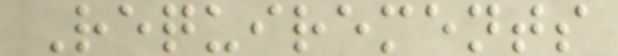Requirements
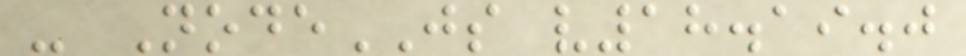- NodeJS v18.19.0
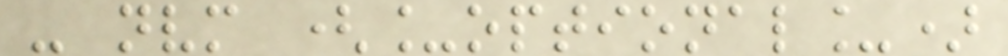- nvm (_optional_)
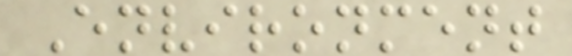Environment
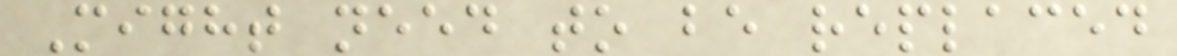Might need to be replaced
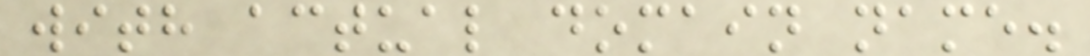with actual domain name.
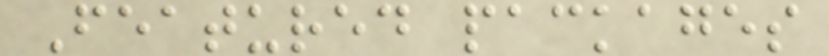Featured packages
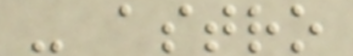- astro
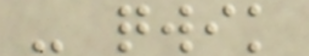- qwik
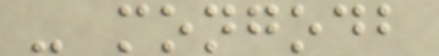- mongodb
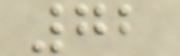72
